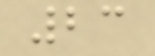23
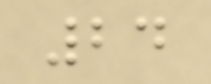24
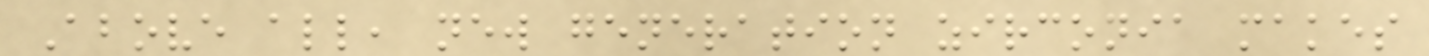Above all, new generation zirconia makes
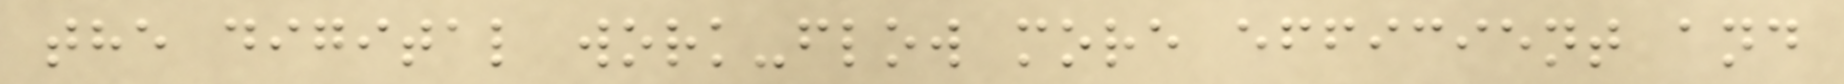the digital work-flow more efficient and
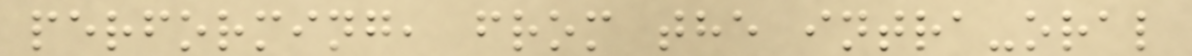performing, from the intra-oral
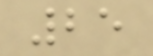25
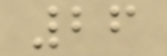26
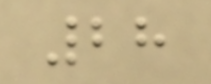28
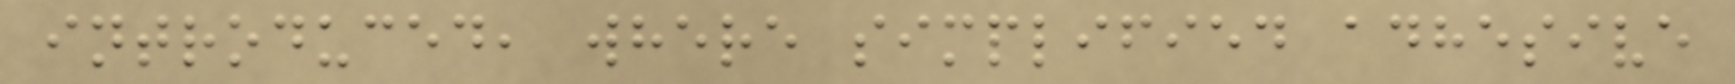introduced, where simplified adhesive
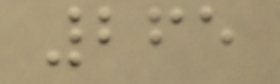265
